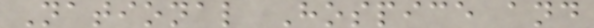National Hospice and
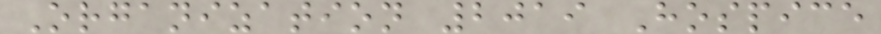Organization 2019 Hospice
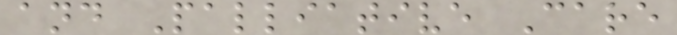and Palliative Care
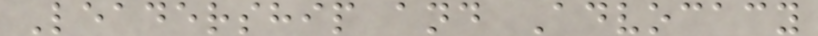Leadership and Advocacy
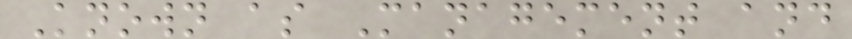Known as Management and
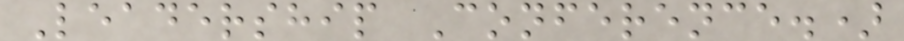Leadership Conference.)
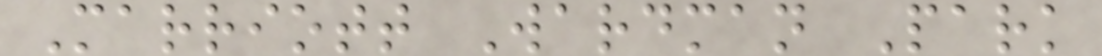Marriott Wardman Park
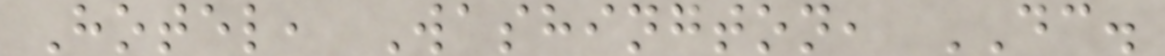Hotel, Washington, DC.
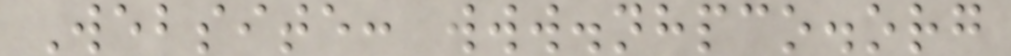Website: www.nhpco.org
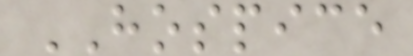HOSPICE
